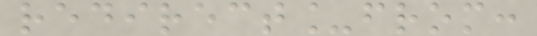redirect_from:
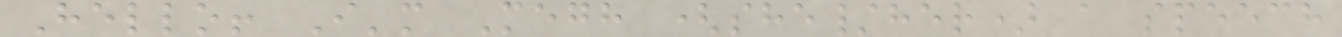Hello! I'm Megh (she/her) a speech
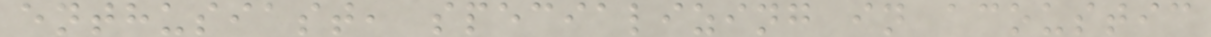enthusiast, specializing in acoustic
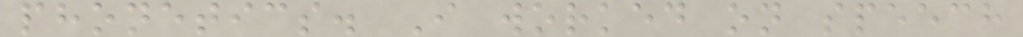phonetics. I worked on speech
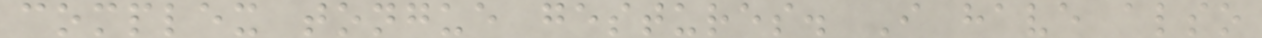complex tongue gestures. I have also
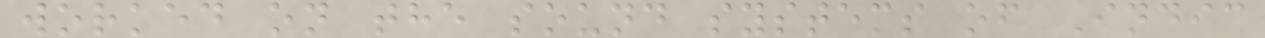worked on the sound systems of Indic
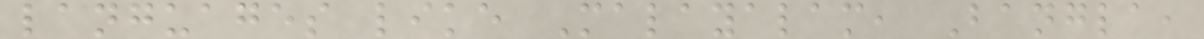languages like Malayalam, Bangla,
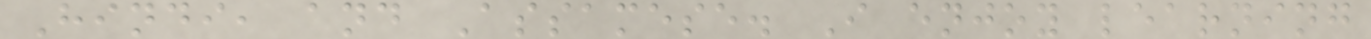Hindi, and Assamese. I enjoy learning
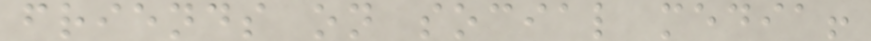friends on social media!
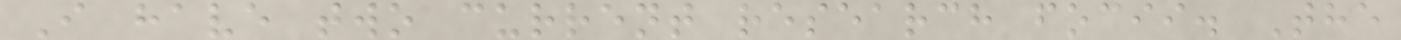I have two current research focii. The
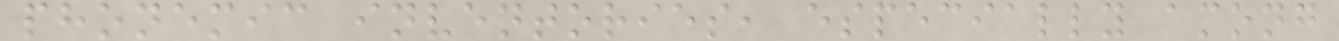phonemic inventories, especially among
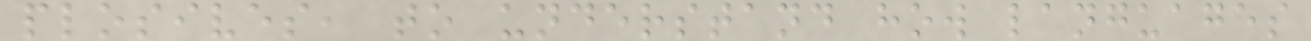plosives, to understand how languages
